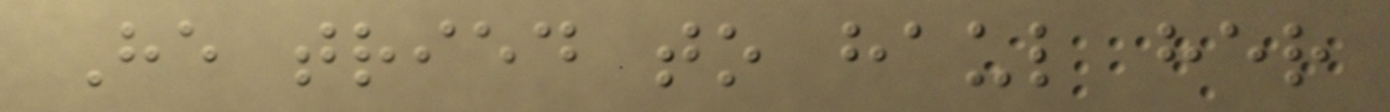He tried to haul her
